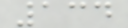134
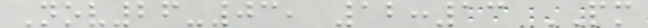Nov26-03, 12:13 PM
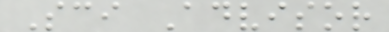Sci Advisor
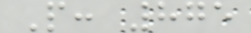P: 875
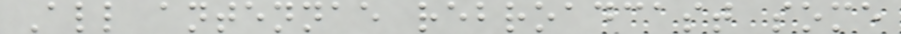All antennae rebroadcast some
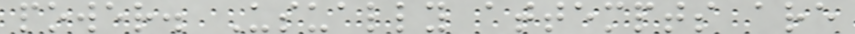power. Usually attempts are
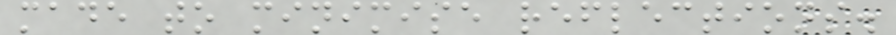made to minimise reflections.
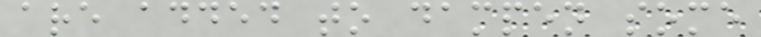are added to dampen some
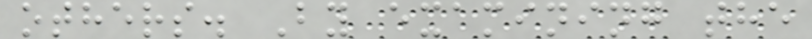others. By examining the
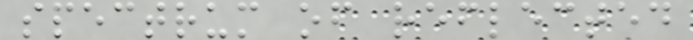spectrum of reflected
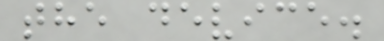the device.
